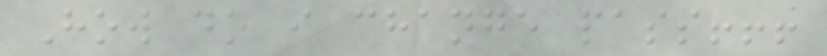How do i change pass!!!
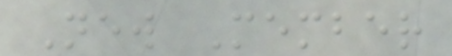New Member
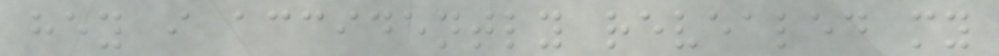hey i accidently revealed my
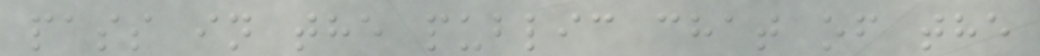pass in the public chat of the
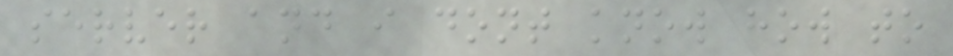server and i dont know how to
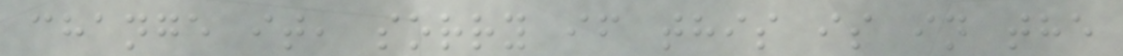change it, sorry if this is in the
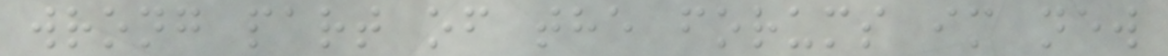wrong part of the forums im new
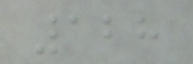128
